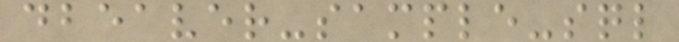dbeaver-sample-sql
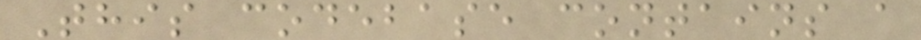This codebase contains a
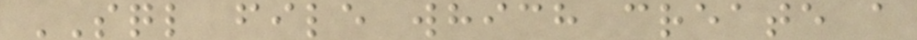SQL file which create a
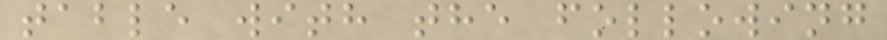table with the following
